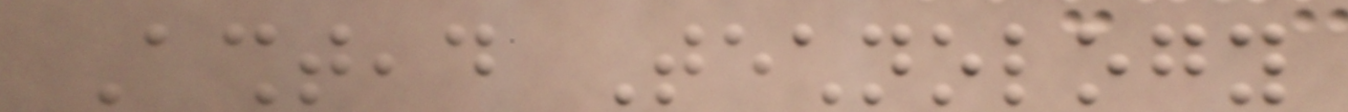Ashtead Technology
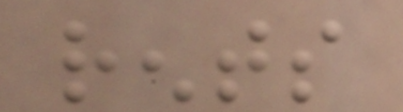rents
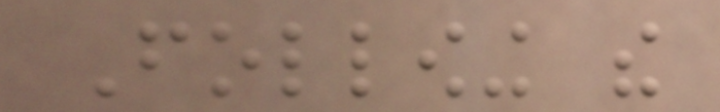Following the
